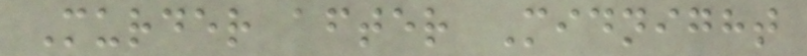Murder after Midnight
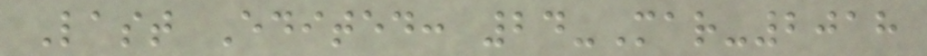Last Edited: 24-Mar-2018
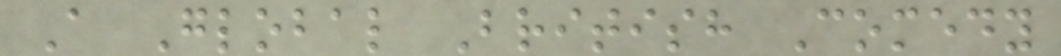A Global British Comedy
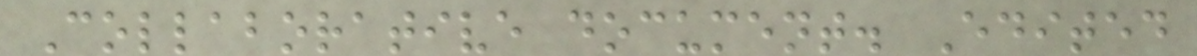Collaborative document. Edited
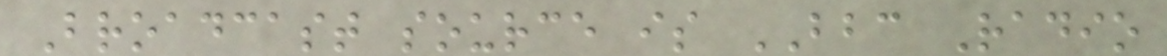Broadcast source is BBC Radio
